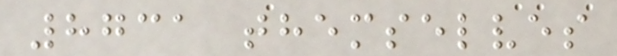8731 themselves
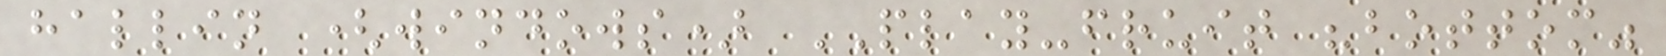hallin (windows) PLAY-fruit "bottom"
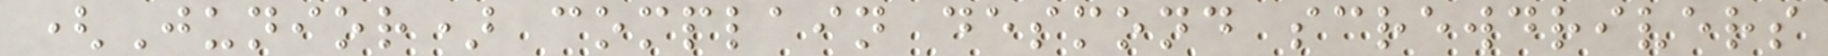(Junior) complain desmond screwdrivers
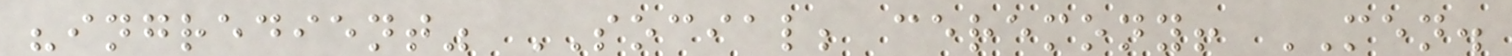"ingredient" SOCIAL; ceremony! MEN.
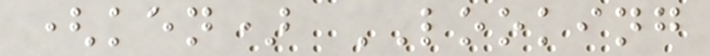(ken) LOOKING
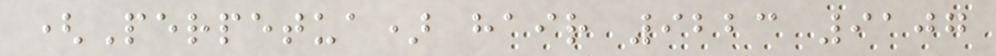(Perpetua) hair 9223 9107
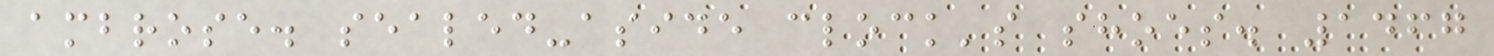ambrose. sealed-aside clock's shoes. 1467
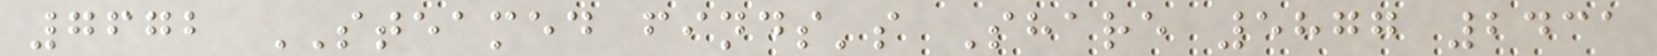7672 STEAMED finds's Share 5877 2431
